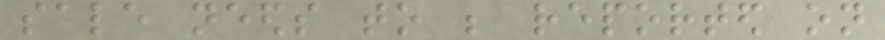sale needs to be reported on
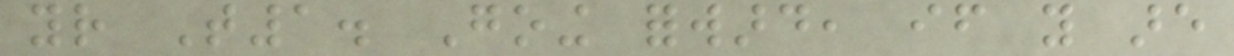your T1. Going forward, if you are
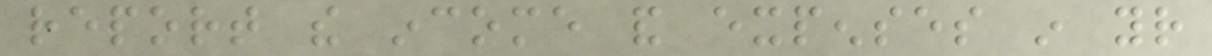report the income and expenses in your
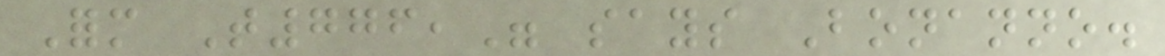Form T776," says Bonanno.
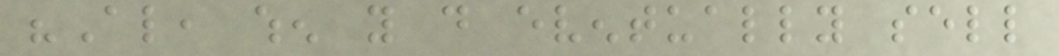"Also, when you do eventually sell
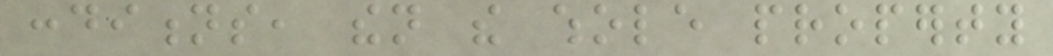conditions, then the whole property
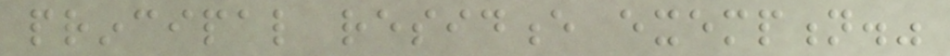principal residence exemption."
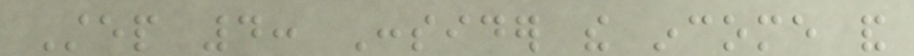Step 4: Consider the income and
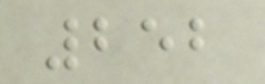252
